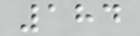184
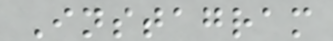Instagram
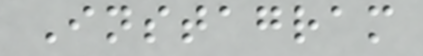Instagram
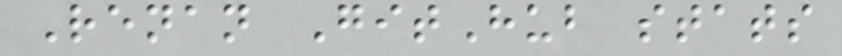Renan GitHub stats
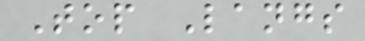Top Langs
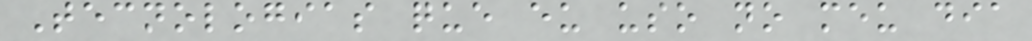Tecnologias que eu uso no meu dia
